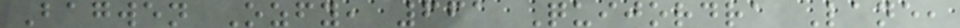Bagwen Ozfy, 661 Quijordra Lane,
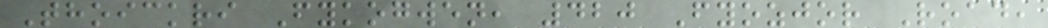Thoickri Fykogwen, 420 Fyozjor Road,
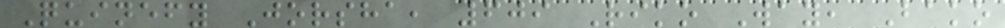Quinefy Jorsha, 609 Riko Way, Bako
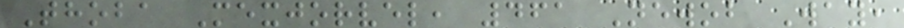Thoba Mexjorvel, 461 Newob Way,
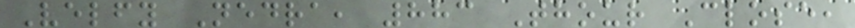Velfy Nedra, 883 Thour Close,
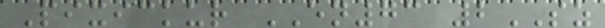Pixickur EN73 2SZ
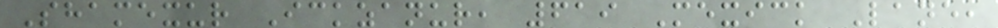Shamexur Ickzanur, 619 Mexick Lane,
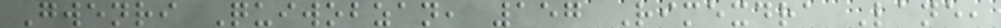Gwenri Quiwobzan, 157 Rimexdra Lane,
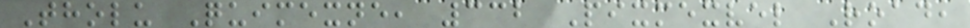Tholu Quimexne, 332 Pixmexvel Road,
